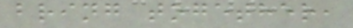bring together,
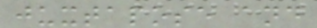juxtapose and
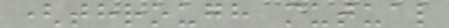(through mutual
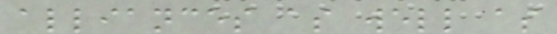alliances as well as
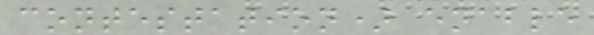contestation) enable
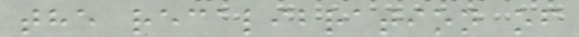the recalibration of
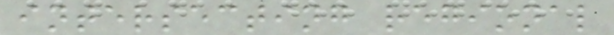intersecting regional
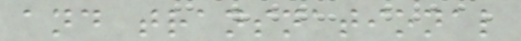and transnational
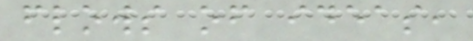flows of ideas,
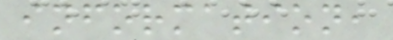information,
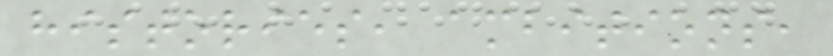histories, ambitions,
